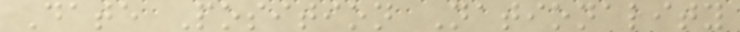Date Position Nationality
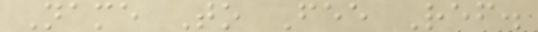Name To Fee Ref.
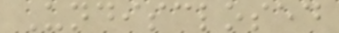Undisclosed
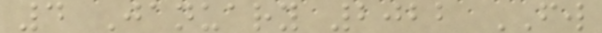4 January 2022 FW
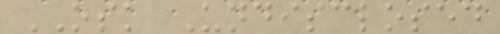OSK Undisclosed
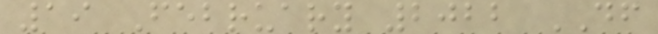19 February 2022 DF
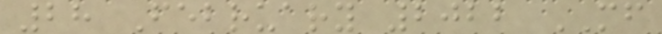28 February 2022 MF
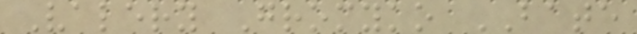Valery Gromyko BATE
